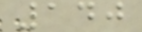140
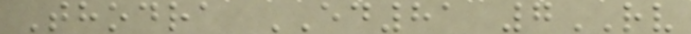Thodra ED81 7RV
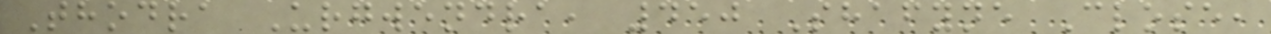Thodra Urgwendra, 450 Shafyne Close,
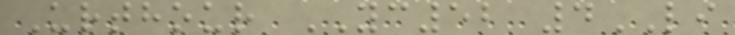Urthour YC52 4LI
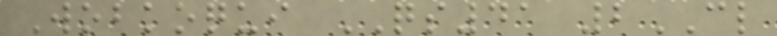Wobkoqui QS41 2CL
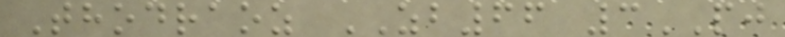Thodraoz ZB66 3PJ
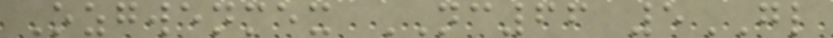Ozgwenmex NC66 5GL
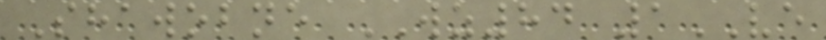Shawobne WZ84 1VE
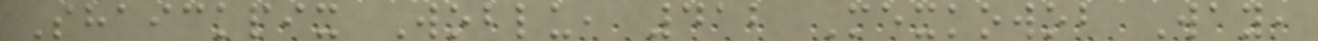Shaickpix Woblu, 412 Mexkowob Way,
